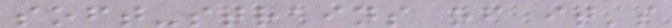soft-strains of it's
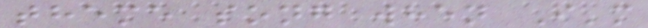theme song when I'm
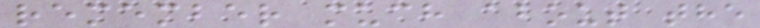remember much about the
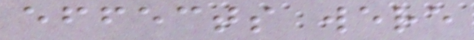effects were
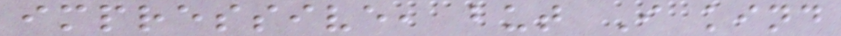impressive, but I kind
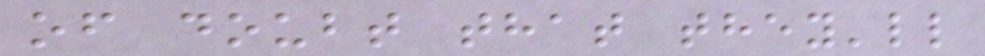of doubt that they'll
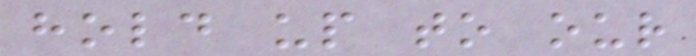hold up to our
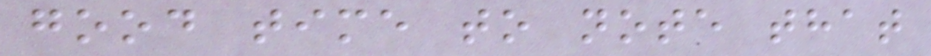good time to note that
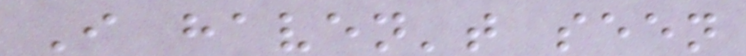I haven't seen
